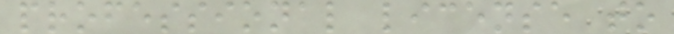professional license to
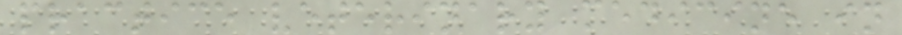practice veterinary medicine in
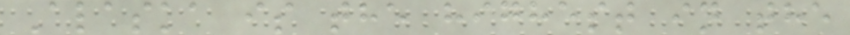Alaska is the highest in the
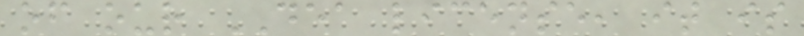of our DEA license, it is
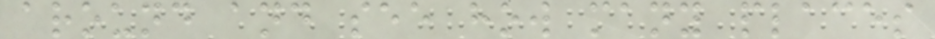around and see how many places
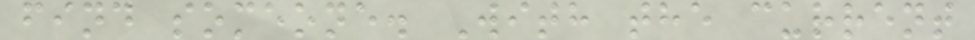find someone. With the current
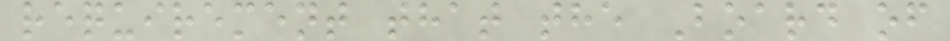requirement that the Board of
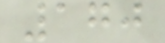170
